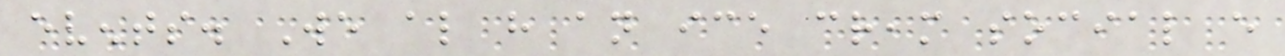events. We also have an ice cream social every
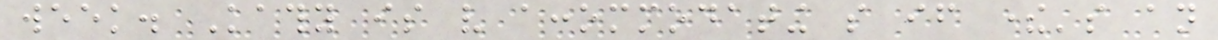week. Kathy is very accommodating so if there's an
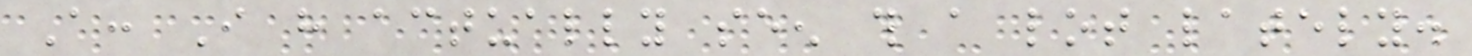A: I have actually seen this a lot lately.
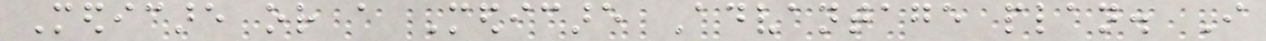Medicare or a Medicare Advantage plan. I
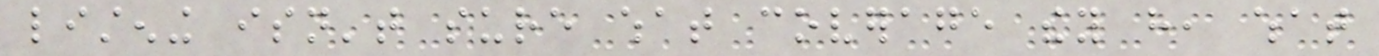listening isn't sure what coverage they have, what
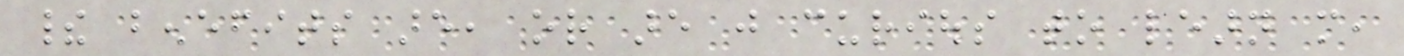their benefits are, or are just curious to learn more,
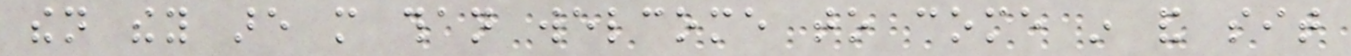then they are more than welcome to come in and sit
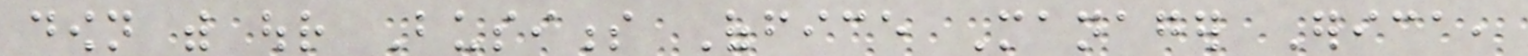down with our Business Office Manager Erica,
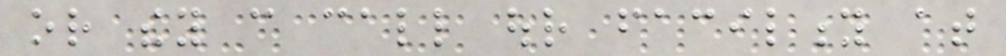or they can call our facility at
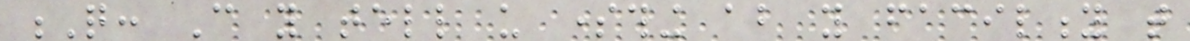Q: Can you tell us something about you facility that
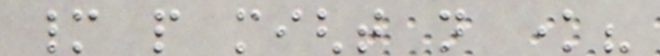many people might not know?
